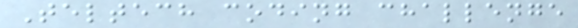Teltech coding challenge
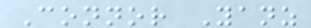Connor Yanz
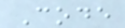Code
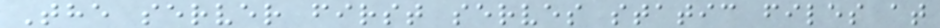The server first serves static files at
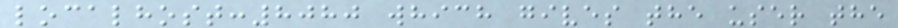localhost:8080 which gives the user the
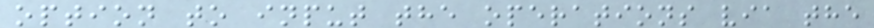option to input the operations via the
